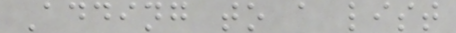Adding to a list
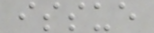issue
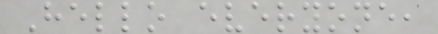Hello everyone,
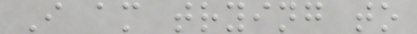I am trying to
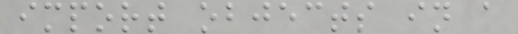import objects in a
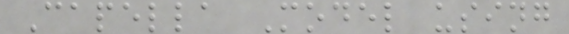Capella Model using
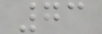73
